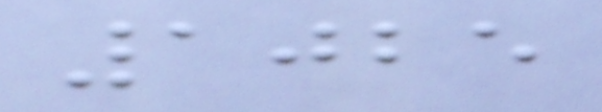1025
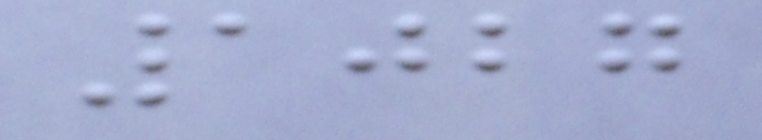1027
